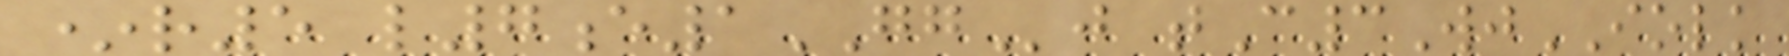*r5 l7e1GGj tC3WjIOLK
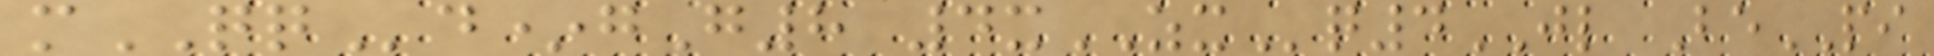mQQd*gG8 4xZXq4JL BePI
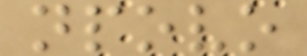npovo
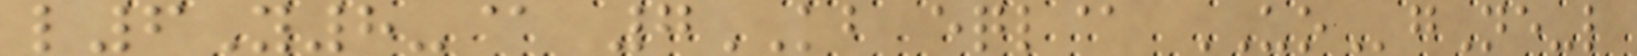l6Y8-@ 7KB eql@ UOgNe-l
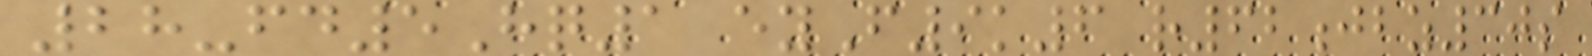28-fd5Hq1 eyF9k6 r62jbz30s
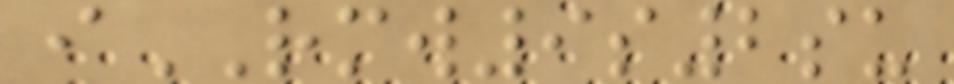iRMW9s2su
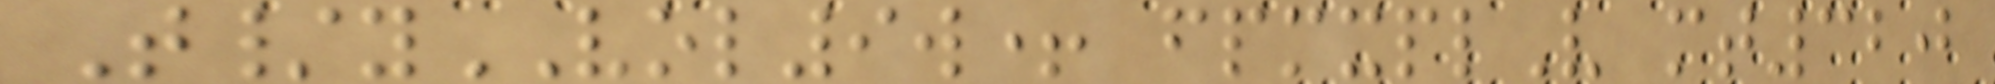T/yVOL9w+ fpmxplV mt320
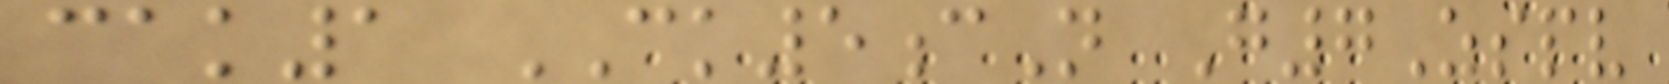cak1 CK5cN G7Zspv
